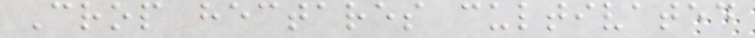Crop hectares cultivated
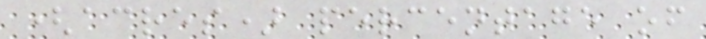(acres) percentage of
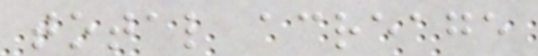total acreage
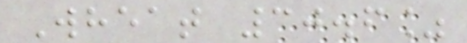Wheat 30.6%
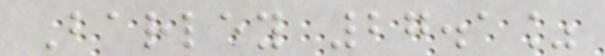Barley 27.1%
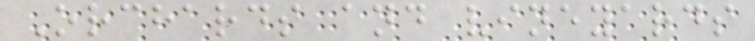Orchards and vineyards
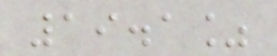19.1%
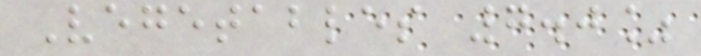Vegetables 7.0%
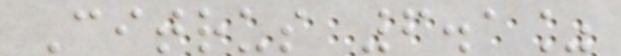Citrus 6.1%
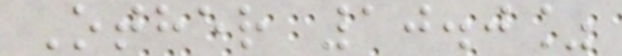Other 10.0%
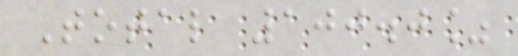Total 100.0%
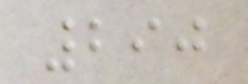290
